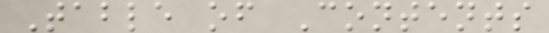Table of Contents
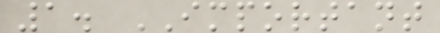1. IMPORTANT
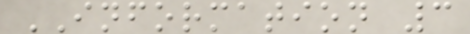INFORMATION 3
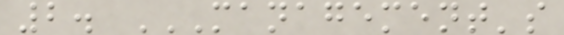2. MANAGEMENT'S
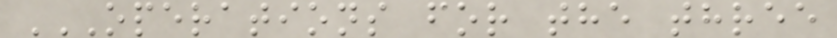OPERATIONS FOR THE THREE
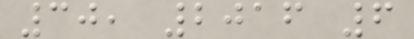30, 2016 6
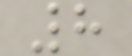8
